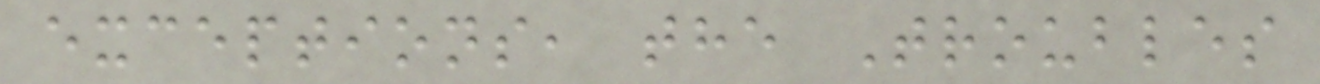exceptions, the Troubles
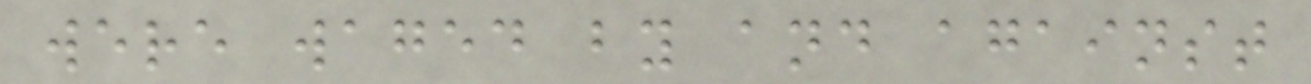were waged by and against
